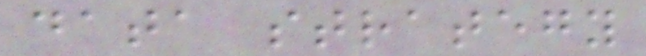data strategy
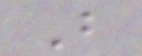B
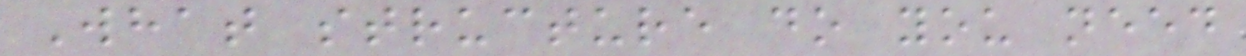What structure do you need
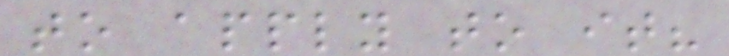to apply to it?
